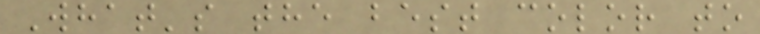What's the best color to
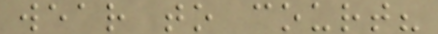wear to court?
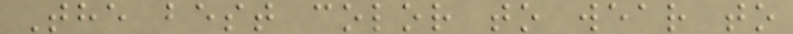The best color to wear to
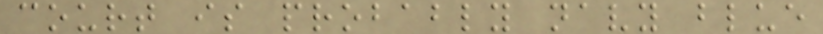court is probably navy blue
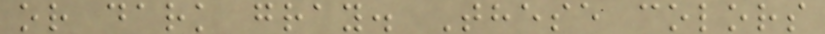or dark gray. These colors
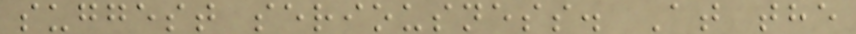suggest seriousness. At the
